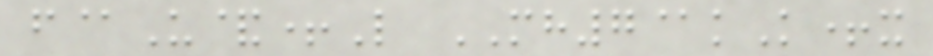f@U&+L MH7@kK+x
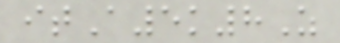itA5k8Z
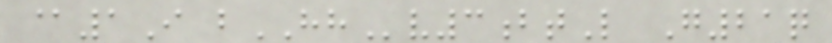@1I bHHv3btL G21q
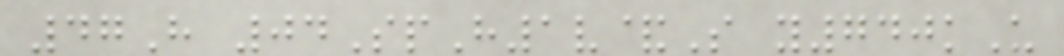47H 04SpH1v&S y740kU
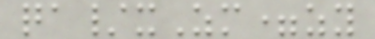qa/xZm=zy
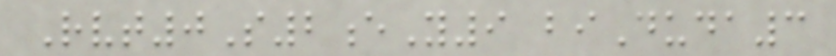Rvt0S2eY9 biDuda3
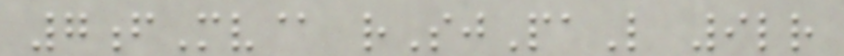7fMv@ rSjPaL 9lr
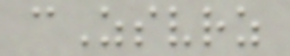cZsvrz
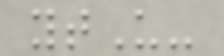ytU-
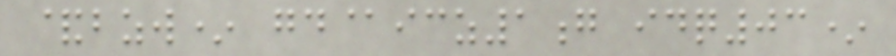&bzw* gd@icz1g idq03*
